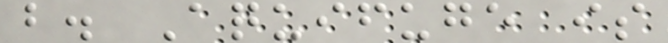b. Aquifuge is
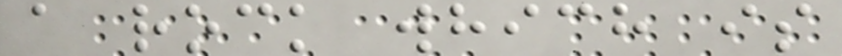a rock which is
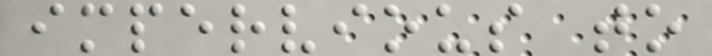impervious to
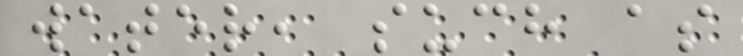water, such as
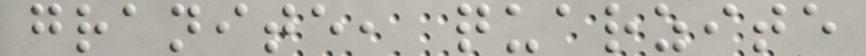granite, quarzite
